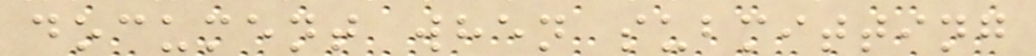document when submitting
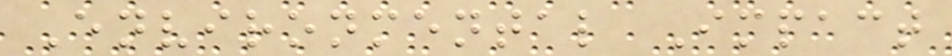Environmental Impact
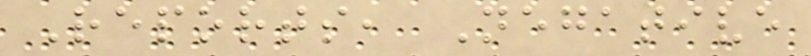Reports, Negative
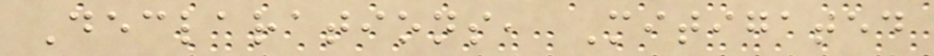Declarations, Mitigated
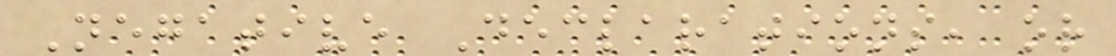Negative Declarations, or
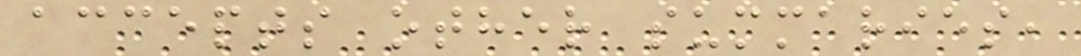accepts other summaries,
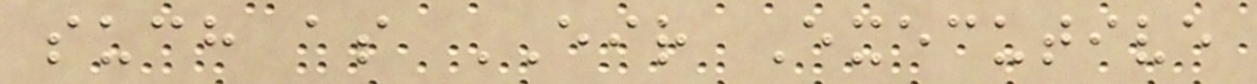such as EIR Executive
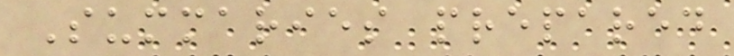Summaries prepared
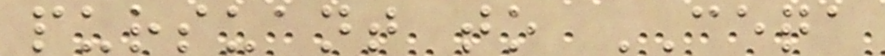pursuant to CEQA
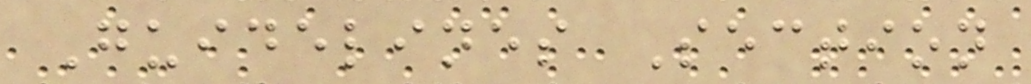Guidelines Section
